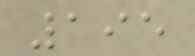195
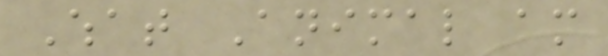What Animal am
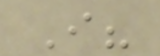I?
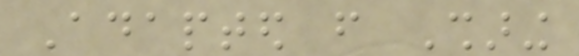Adapted from Sharing
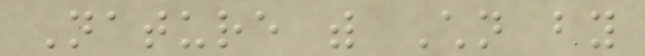Nature with Children by
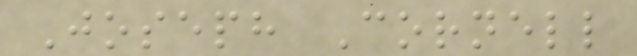Joseph Cornell
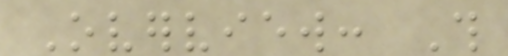Overview: This
